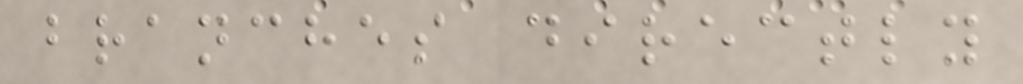branches directly
